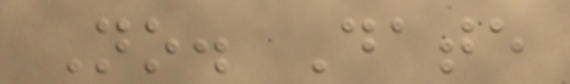No. Date
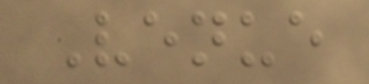Venue
